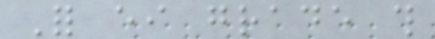For either grade this
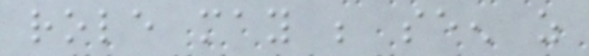role may be seen as
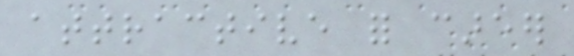attractive for career
